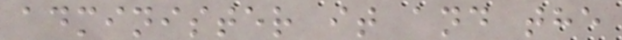administer it and the
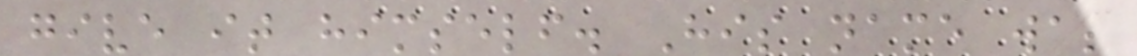give it himself. His name was
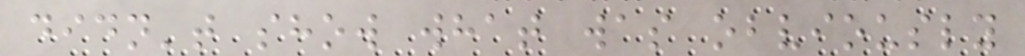didn't show what was obviously
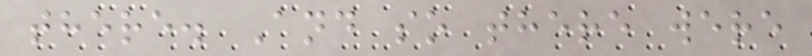there. And so there were
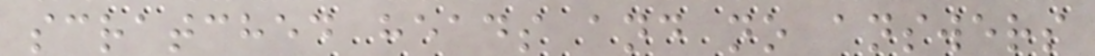scratched heads and no answers
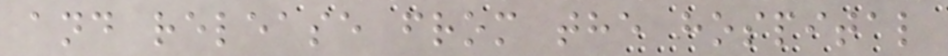and release from the hospital
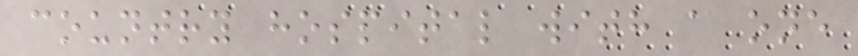country hospital with a one
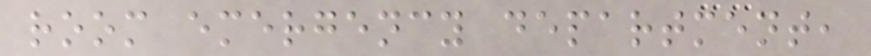room emergency department,
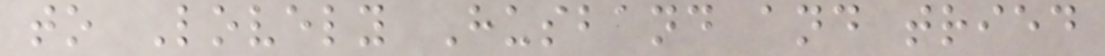to Lovely Husband and tried
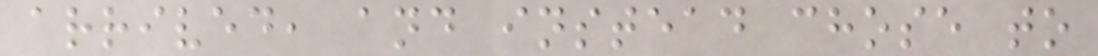arrived, and instead chose to
